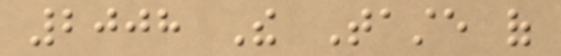2008 The Taste of
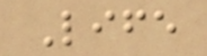Life
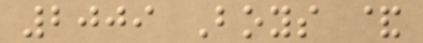2009 Boys &
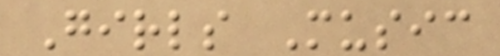Girls Music
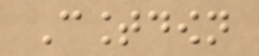Countdown
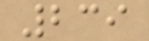239
